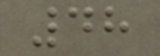48
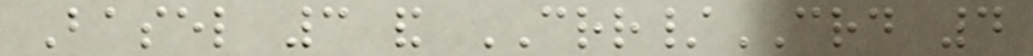Basel 3 and CRR/CRD 4
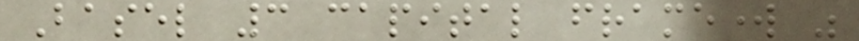Basel 3 capital framework was
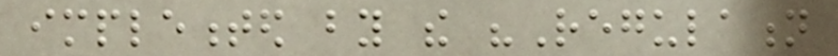implemented by the "Regulation
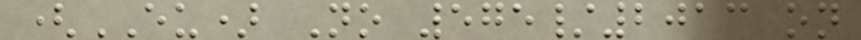(EU) No 575/2013 on
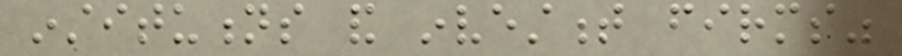institutions and investment firms"
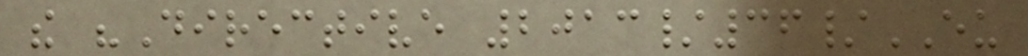the "Directive 2013/36/EU
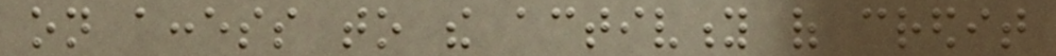on access to the activity of credit
